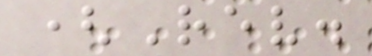(Rev.
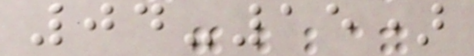04-15)
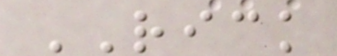RICK
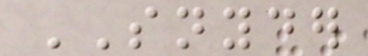SNYDER
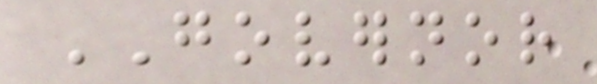GOVERNOR
